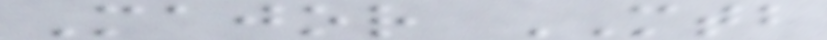Major MTB
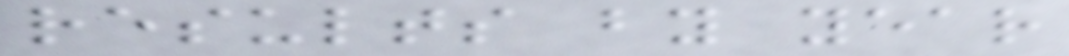results by year
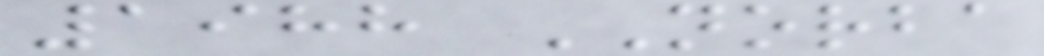1988 NORBA
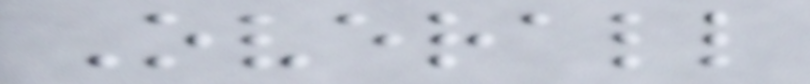Overall
